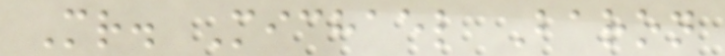Mr. Michael Baron
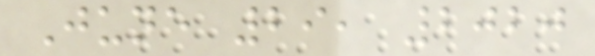June 29, 2020
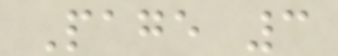Page 3
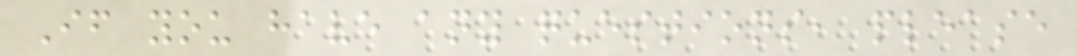If you have any questions, please
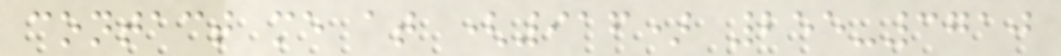contact me at (916) 255-3710
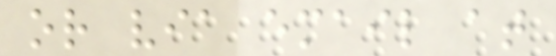or via email at
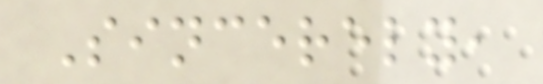Sincerely,
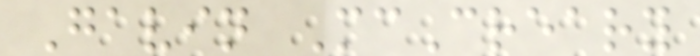Gavin McCreary
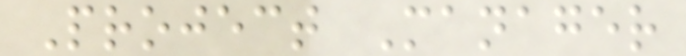Project Manager
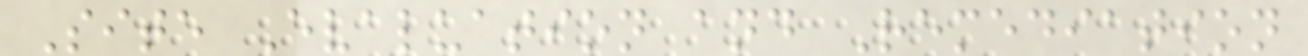Site Evaluation and Remediation
